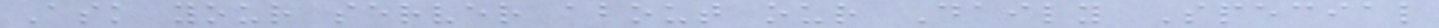Ask your server about our Daily Special
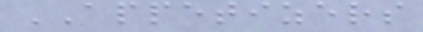APPETIZERS
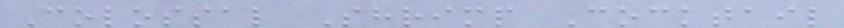Colossal Shrimp Cocktail
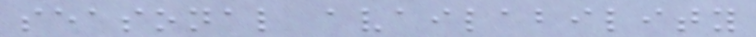seasonal availability
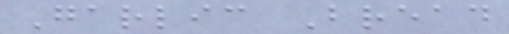Garlic Bread
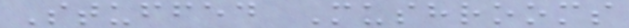Stuffed Mushrooms
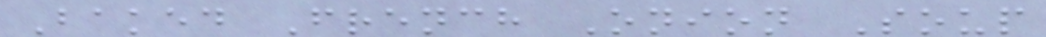Baked French Onion Soup
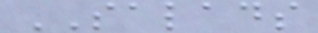SALADS
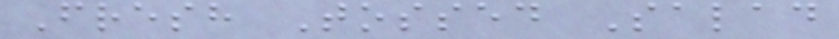Fresh Tossed Salad
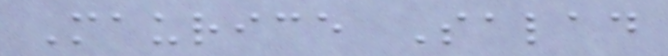Maurice Salad
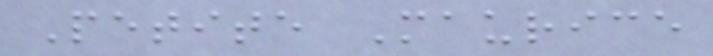Petite Maurice
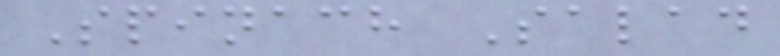Spinach Salad
